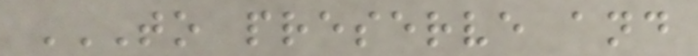TO PRESERVE AND
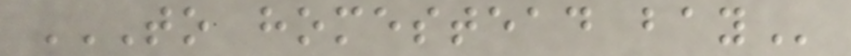TO HOMESTEAD BAY
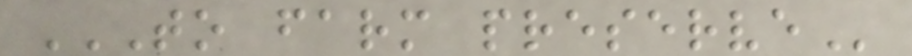TO FARM PRESERVE
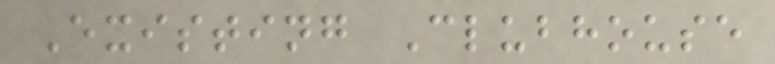Existing Clubhouse
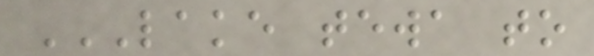LAKE TEWA TO
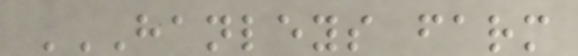HANLEYS FARM
